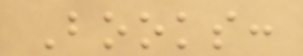Books:
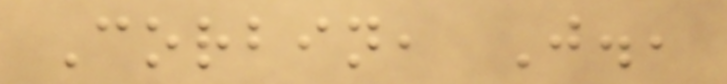Corbin, J.,
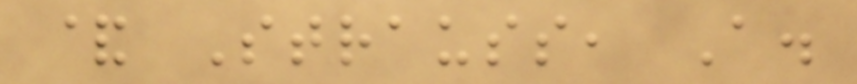& Strauss, A.
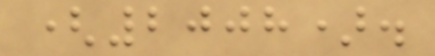(2008).
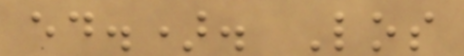ed.). Los
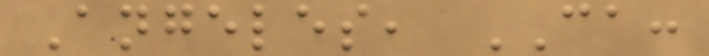Angeles, CA:
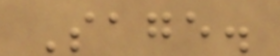Sage.
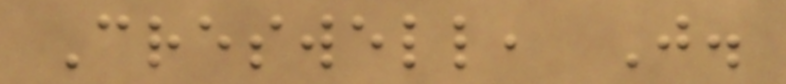Creswell, J.
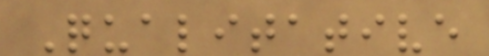Qualitative
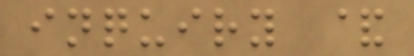inquiry &
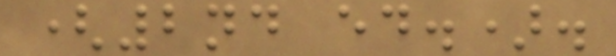(2nd ed.).
